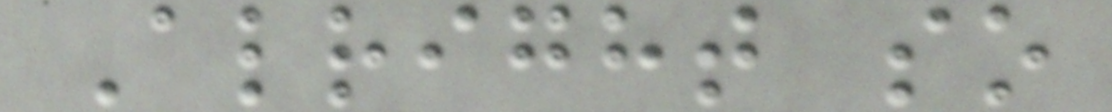Alright so
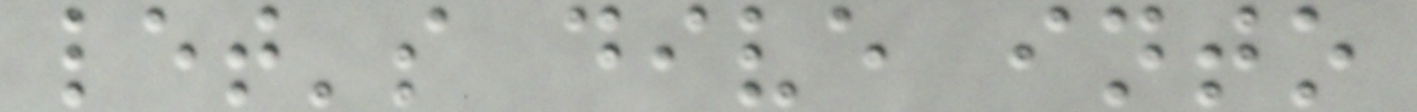let's dive into
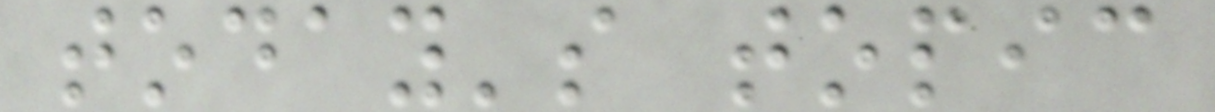today's topic
